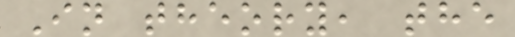In theory, the
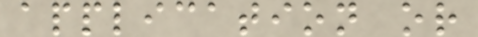application or
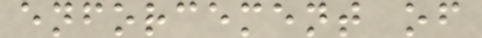enforcement of
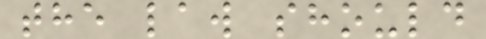the law should
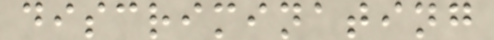discriminating
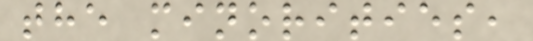the minorities,
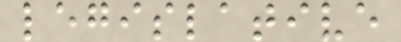legislative
